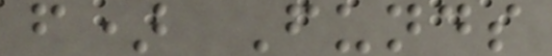f) Funds
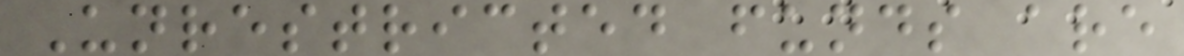Unrestricted funds are
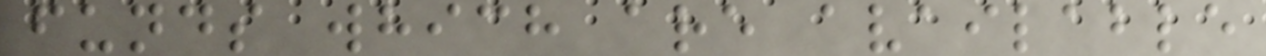funds which are available
